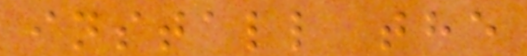install the
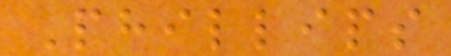Phillips
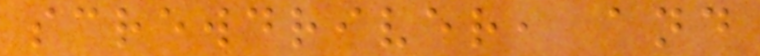screwdriver, and
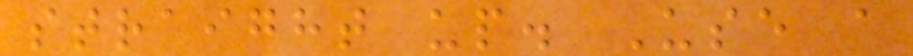straight up. Use a
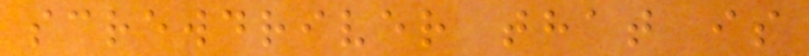screwdriver that is
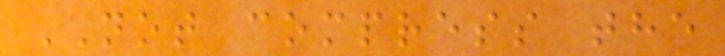NOT compress the
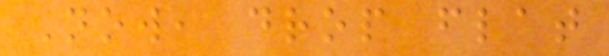Now, drop flat
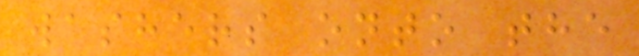washers onto the
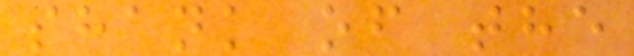shank of the
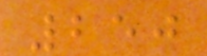250
